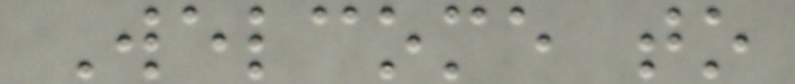Welcome to
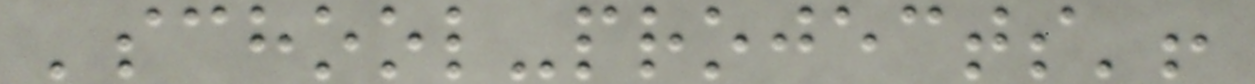'school-projects'!
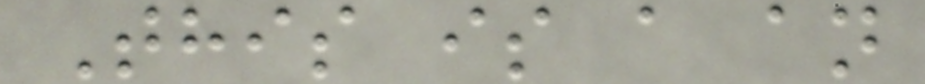This is a an
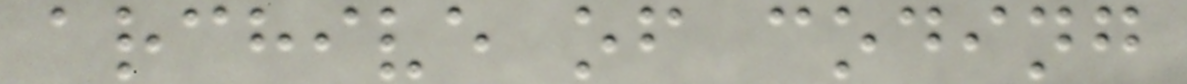archive of coding
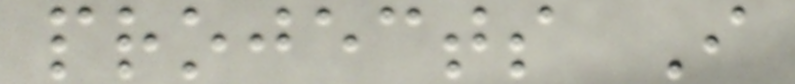projects I
